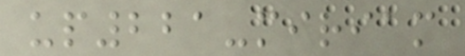up221-miriam
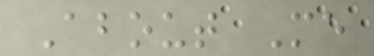About Me
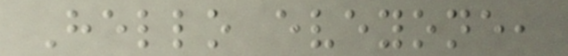Hello eveyone,
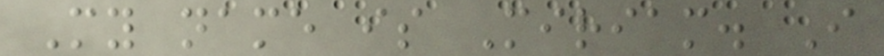My name is Miriam. I
